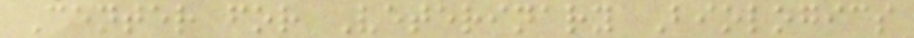Center for Veterinary Biologics
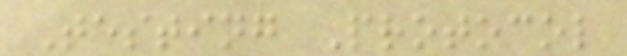Testing Protocol
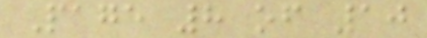Page 8 of 10
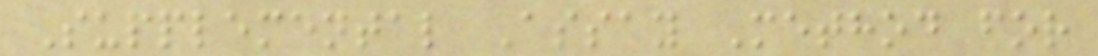Supplemental Assay Method for
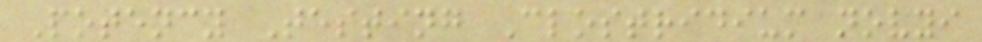Potency Testing Clostridium novyi
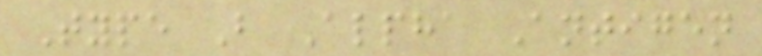Type B Alpha Antigen
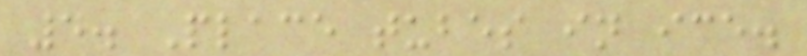4. Place tubes in ice.
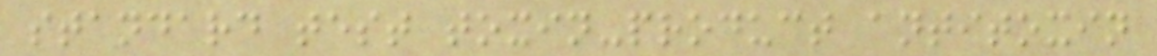standard test toxin-product antitoxin
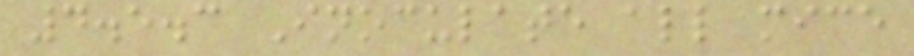4.5.3 Inoculate all mice
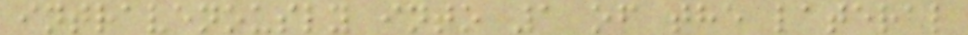intravenously into 1 of the lateral
